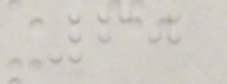60
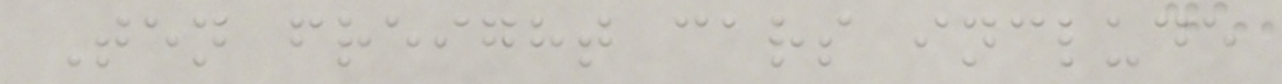Ten freight cars include
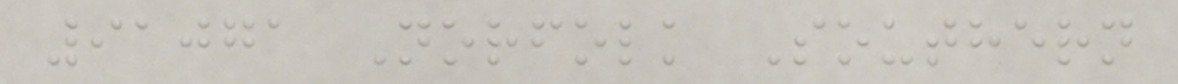91071 Norfolk Southern
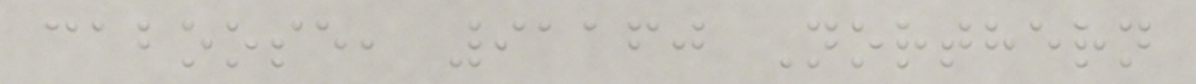caboose, 91160 Northern
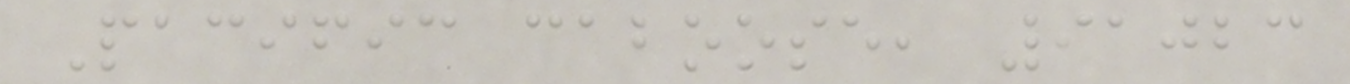Pacific caboose, 91023
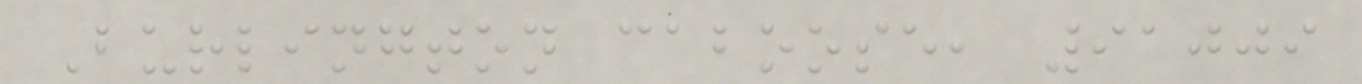Burlington caboose, 91009
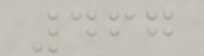467
